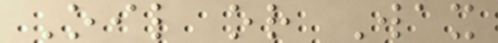Oil or Wax
